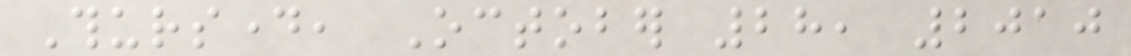Thursday, October 28, 2010
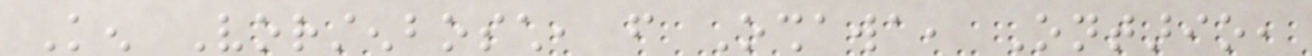Ken Vorstenbosch, from Oshawa, Ontario,
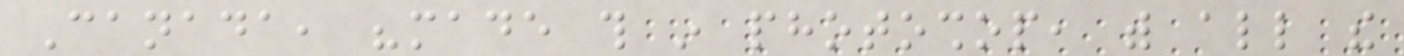Canada, "made this in photoshop, with all the
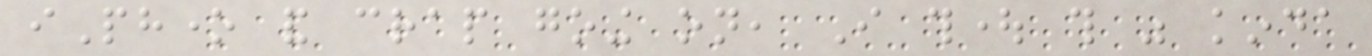iPhone and crap going on, I thought this was kinda
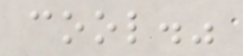cool."
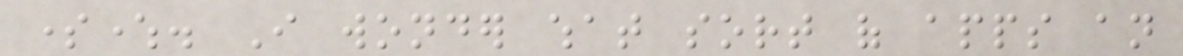somewhere. I wonder what sort of apps an
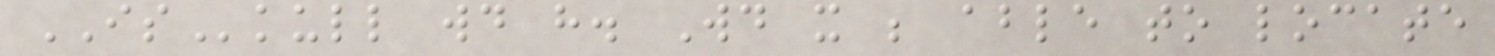ISkull would have. Would it be able to locate
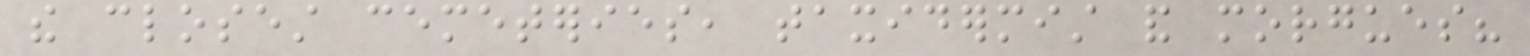the closest cemeteries, taxidermist and morgues?
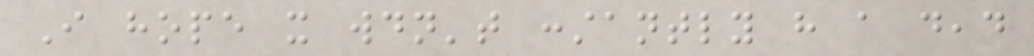I hope it wouldn't constantly have a dead
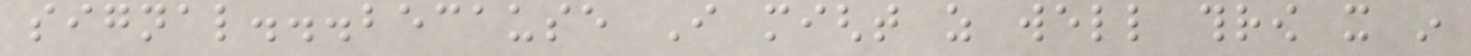signal...because I might as well throw it in
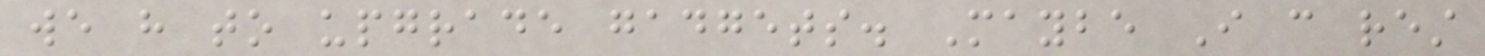we have to upgrade gadgets. Maybe I can rest
